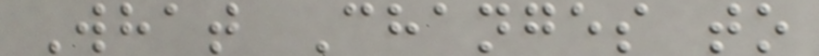What Changes to
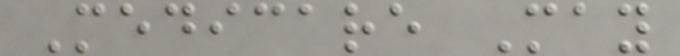Medicare May
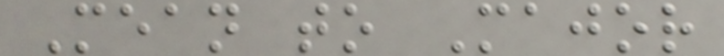Mean to Major
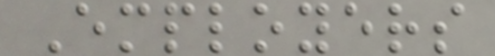Employers
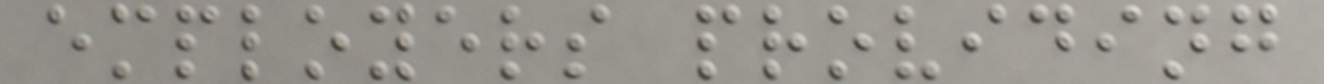employers providing
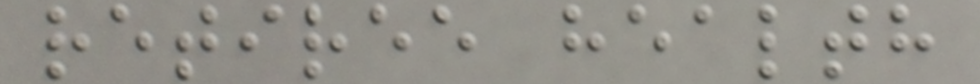retiree health
